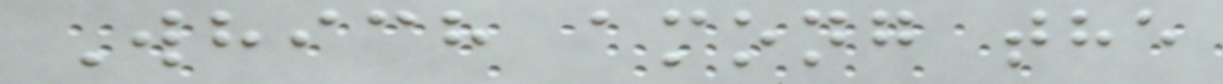Which among the
